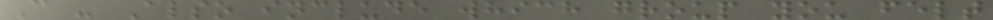C - Also include which group you felt
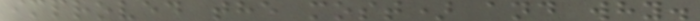improved the most) and why.
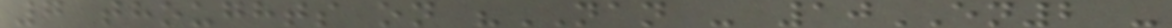7 thoughts on "NAN - 10EN2 -
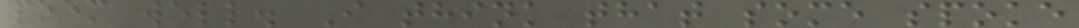poem well. I think that some spoke
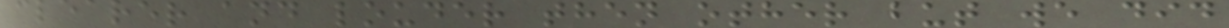clearer and louder then other but we did
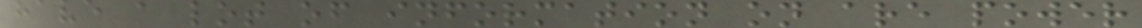have a lot of information on are power
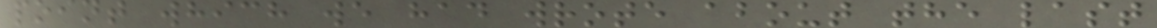point which we had wrote about the last
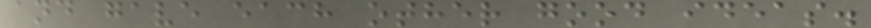and gave each other good ideas.
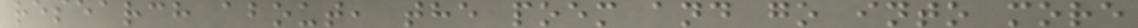research about, the poem and go into more
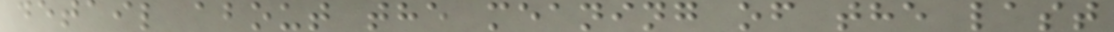detail about the meaning of the last
